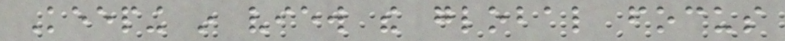Keeping in view the global focus
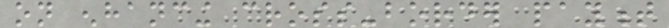on enhancing cross-border payment
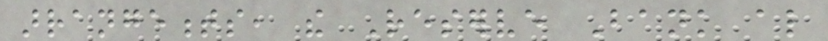arrangements, the Reserve Bank also
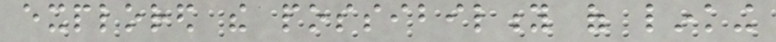explored the possibility of linking
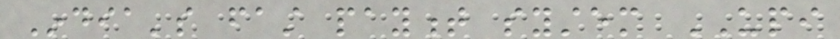India's fast payment system UPI
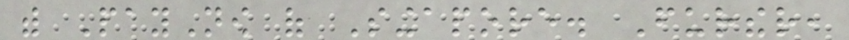with PayNow of Singapore. Further,
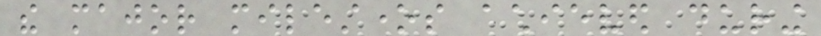the major milestones achieved during
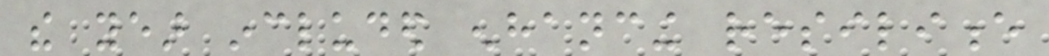the year included enhancing resilience
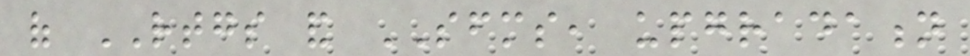of RTGS and SFMS, upgradation
